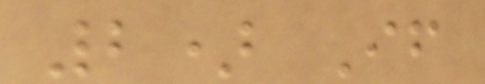2) If
